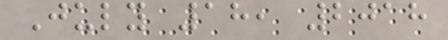July 18, 2018
